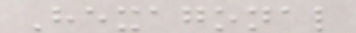Hexagonal
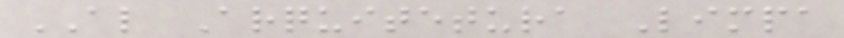AL Arquitetura Limpa
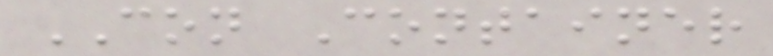CON Container
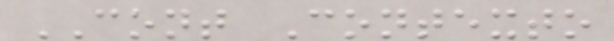CONT Contexto
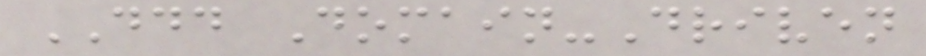DDD Domain-Driven
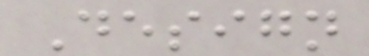Design
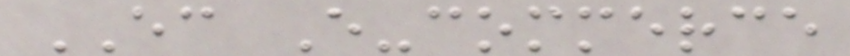EC E-commerce
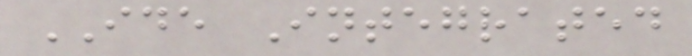IDE Integrated
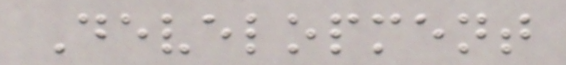Development
